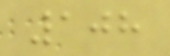108
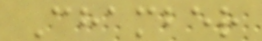Chamber
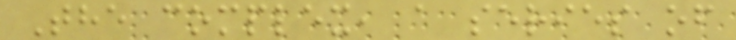The complex, a series of
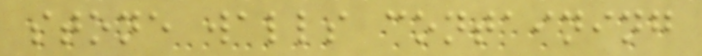stone walls containing
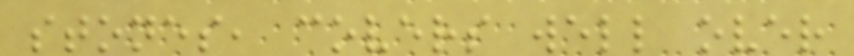stones, covers well over
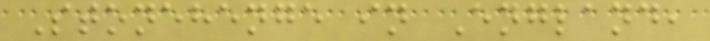Stonehenge in England,
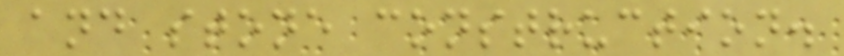and stone construction.
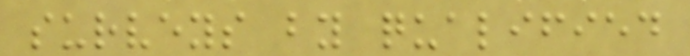surveys by qualified
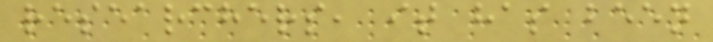researchers, it has been
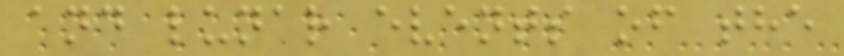and lunar events of the
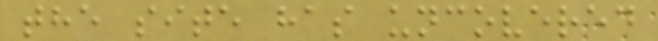the site has uncovered
